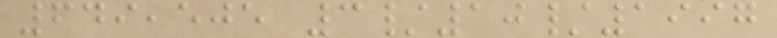649,505 3/10/1997
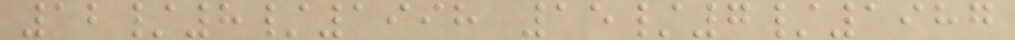12/8/1998 15/7/1987
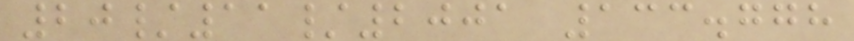20/11/2001 133.778
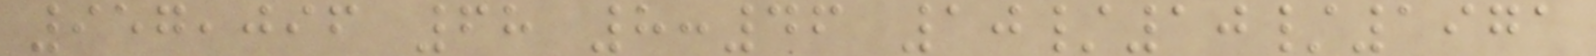957,096 68 8:46 10/10/1971
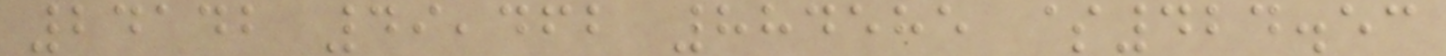24142 49,462 884585 $424.53
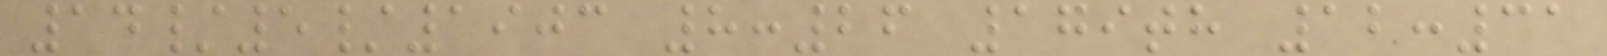14/5/1903 8:26 179th 12:31
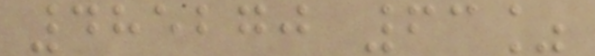485270 63%
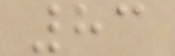83
